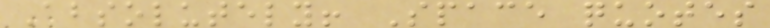Absolutely! Space quotes
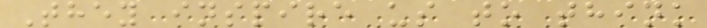They inspire us to think
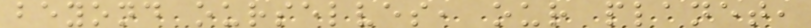beyond ourselves, our planet,
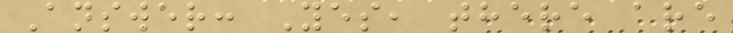Answer: Yes, there are
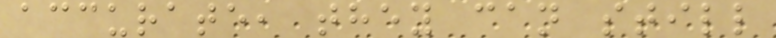accurate, they can still
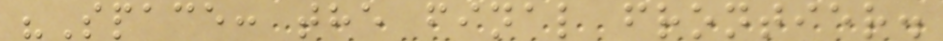"Space: the final frontier.
